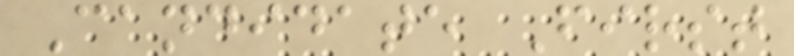Candidate First
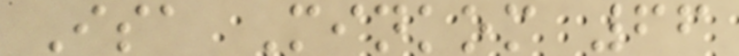Isa Minkom 66
